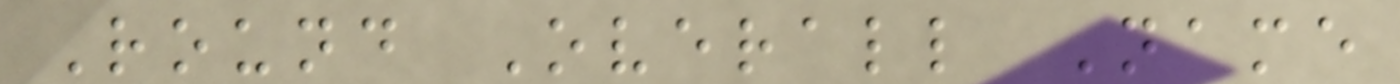Round Overall Name
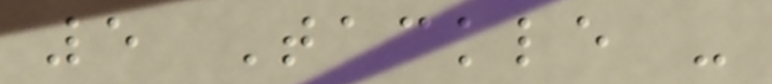5 Tackle -
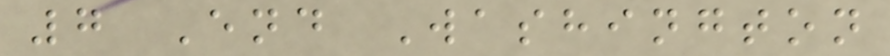7 End Washington
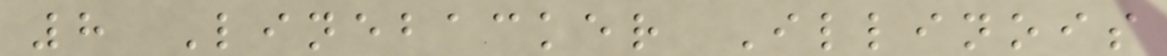8 Linebacker Illinois
